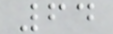64
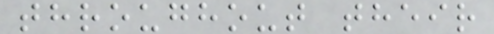throughout their
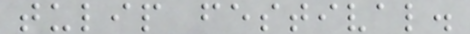tulip festival.
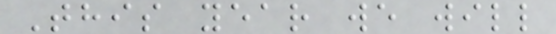This year we will
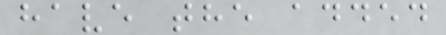have the added
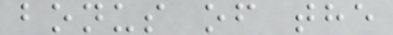bonus of the
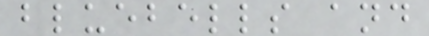bluebells and
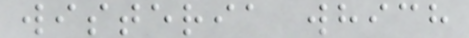wisteria which
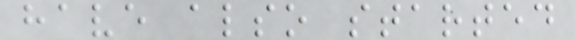have also started
